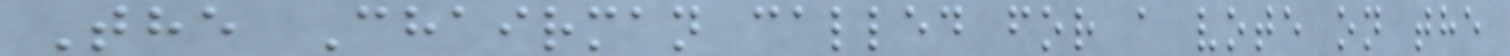The Chairman called for a vote on the
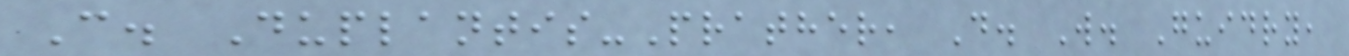C. Duplantis-Prather, D. W. Guidry,
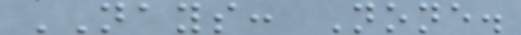NAYS: None.
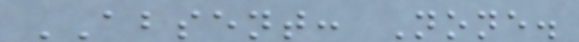ABSENT: None.
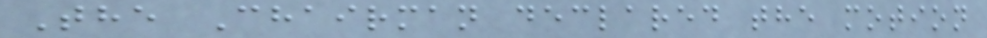The Chairman declared the motion
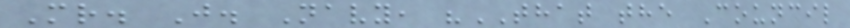Mr. J. Navy, "THAT the Council
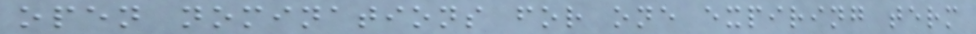open nominations for one expiring term
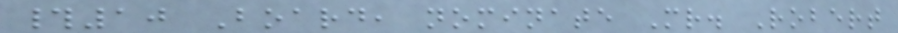#10 Board, nominate Mr. Robert
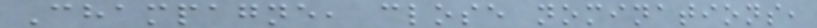Champagne, close nominations,
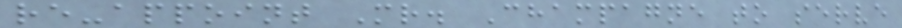re-appoint Mr. Champagne to serve
